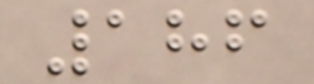186
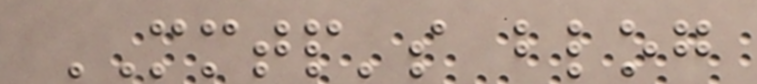MMTP's blog
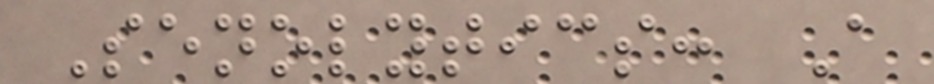Senolytics: A
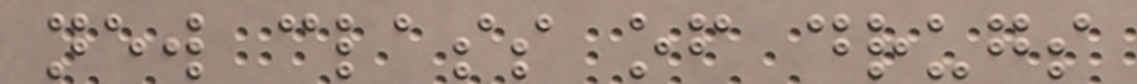new class of drugs
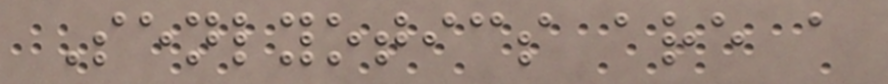Senlyotics are a
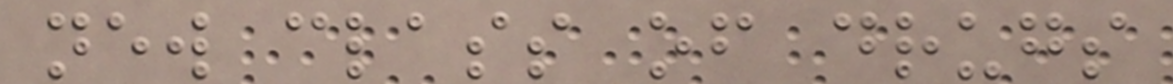new class of drugs
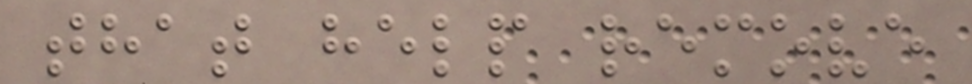that help remove
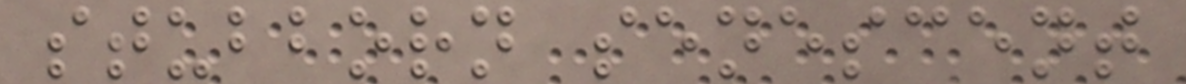stubborn senescent
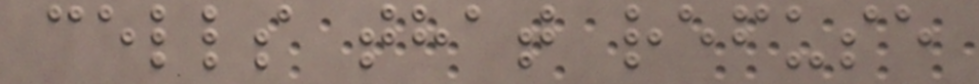cells that refuse
